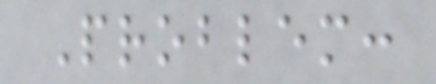Problem:
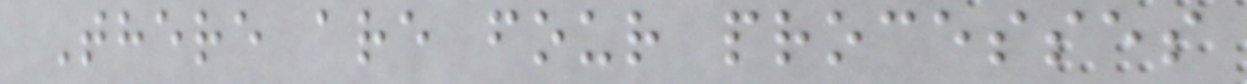There are four processes
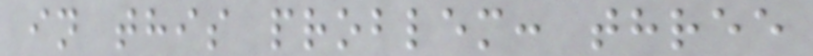in this problem: three
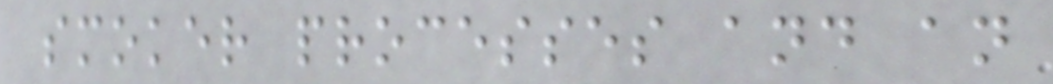smoker processes and an
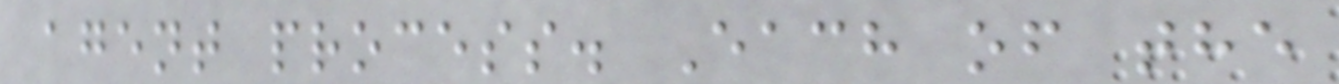agent process. Each of the
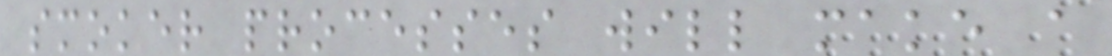smoker processes will make a
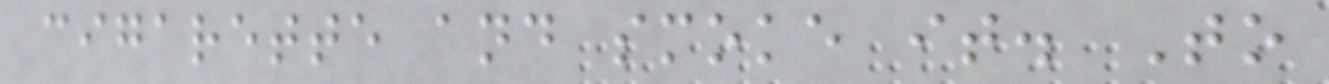cigarette and smoke it. To
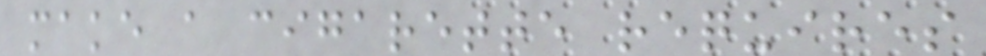make a cigarette requires
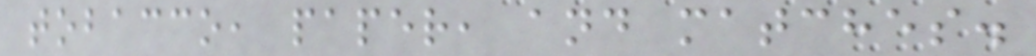tobacco, paper, and matches.
